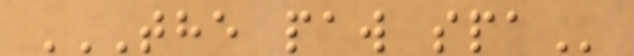THE PAW SPA
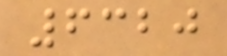6320
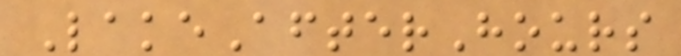LakeAfterHours
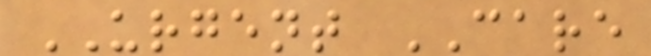URGENT CARE
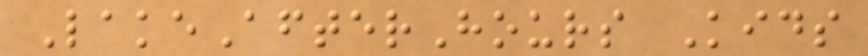LakeAfterHours Kids
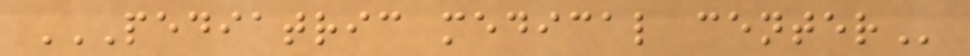PEDIATRIC MEDICAL CENTER
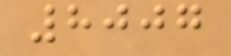8007
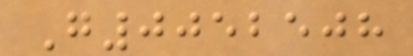G0052508
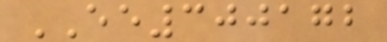EE300172
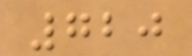720
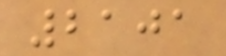2101
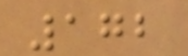172
